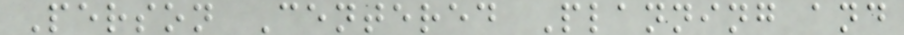Person Centered Planning and
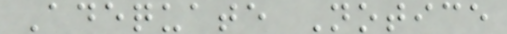Adequate Notice
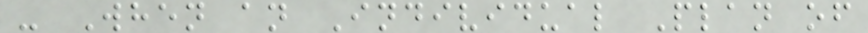- When an Individual Plan of
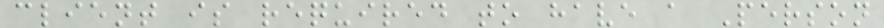client is required to have a Person
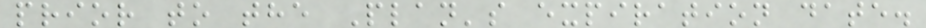prior to the Plan's expiration date.
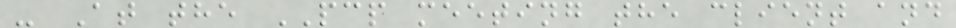- At the PCP meeting the client and
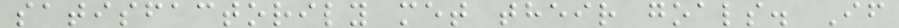satisfactorily met their goals. If
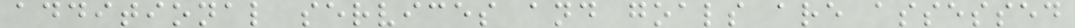additional services and goals are assessed
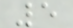5
